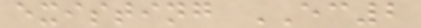existing EC2
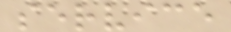service
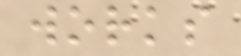works
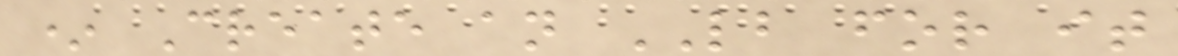* Create an LB for it
